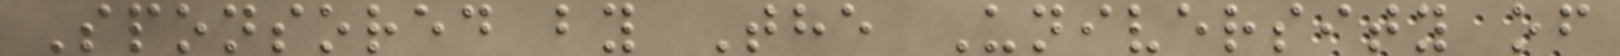Sponsored by The University of
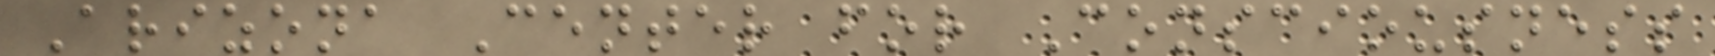Arizona Center for Consciousness
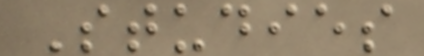Studies
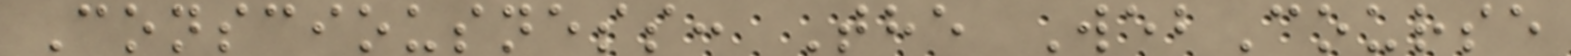Consciousness: The WebCourse
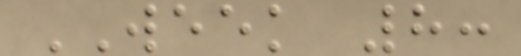WEEK 8:
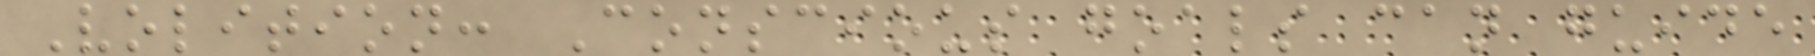Volition: Conscious goals can guide
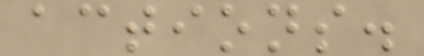actions.
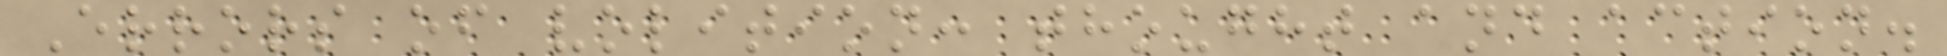Errors of volition: thought and action.
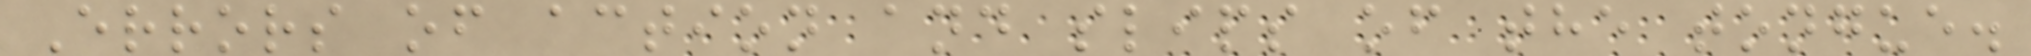Errors of action and slips of the tongue.
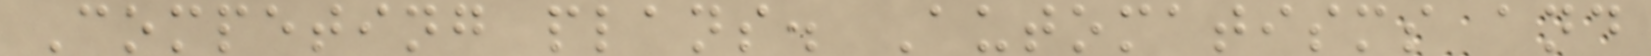Competing plans. Automatisms and
